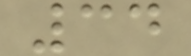34
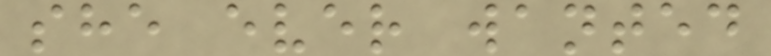she ever wanted
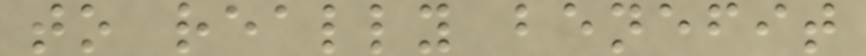to really benefit
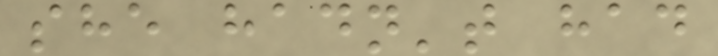she hadn't had
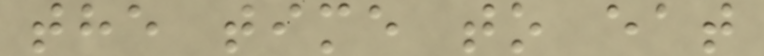the time to eat
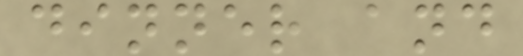dinner and
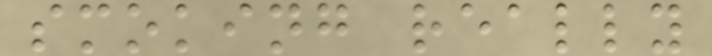smoking really
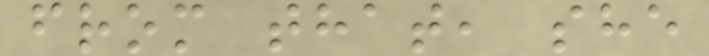from that, she
